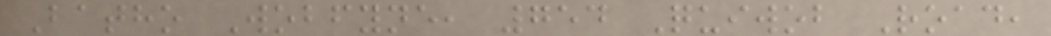Batho Wobfyne, 754 Quiwob Road,
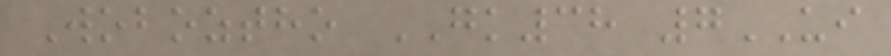Woboztho GK38 7UI
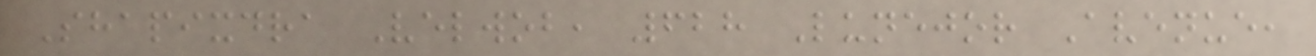Shapixdra Velwob, 628 Lunejor Avenue,
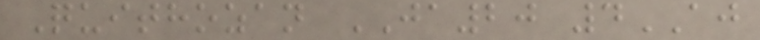Quithozan JA20 4AJ
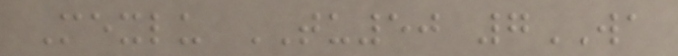Mexlu TU50 7WA
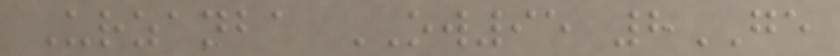Urzanba OW95 8GE
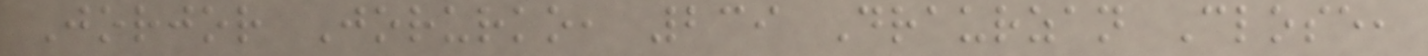Jorjor Jorurko, 239 Draurzan Close,
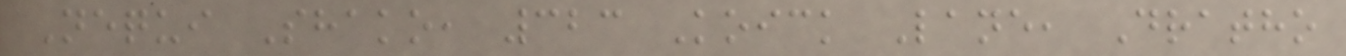Nequi Shako, 323 Koick Lane, Dratho
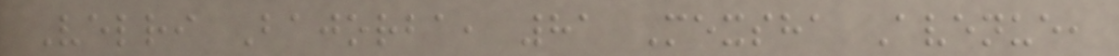Velri Bajorba, 81 Mexsha Avenue,
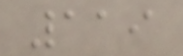119
